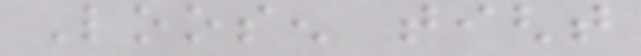Loosen tight
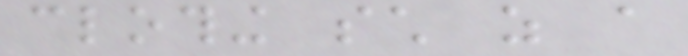clothing such as a
